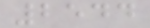2544
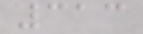313
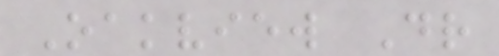Oakview Dr
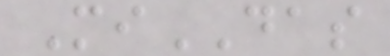MiDAS
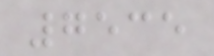7535
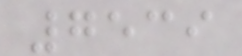7539
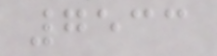7533
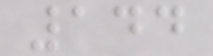144
